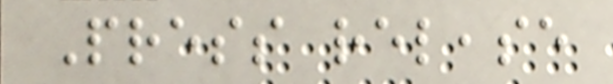Press release
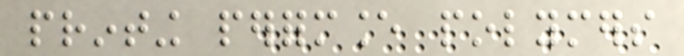printing performance polymers
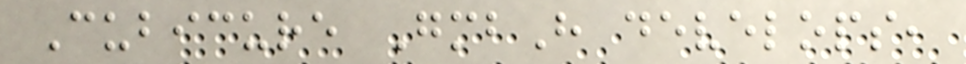Cubicure GmbH develops,
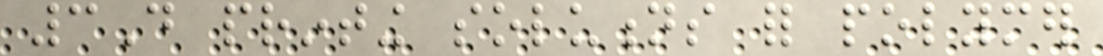3D printing solutions for polymer
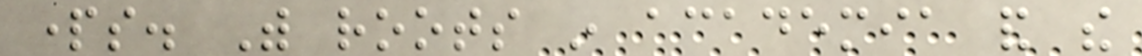parts. With roots in academia and the
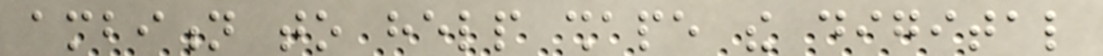ambition to help shape the digital
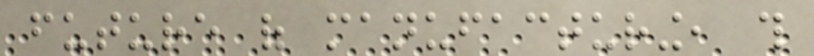future of manufacturing, this
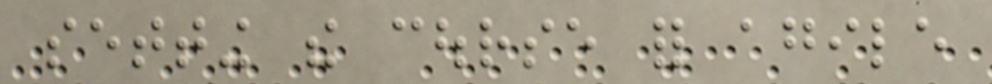setting the course for agile
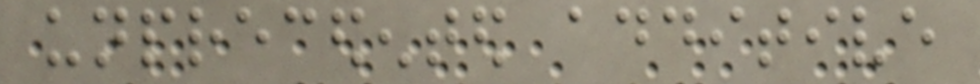unprecedented additive
